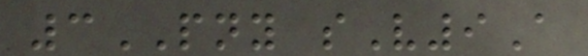3PNY sV9A
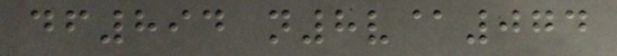df894 n8v@074
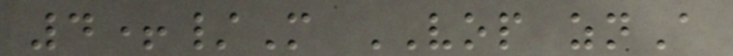4+/M VOP znA
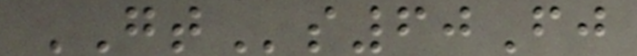GTs60Fj
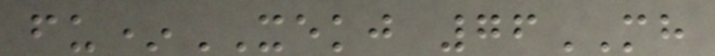fu*XEKJ 76MH
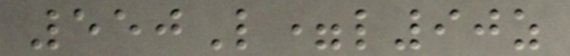550L=l90z
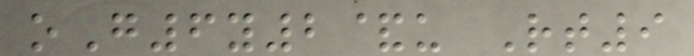oG6y2&u Rt9
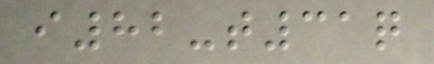i82-t31q
